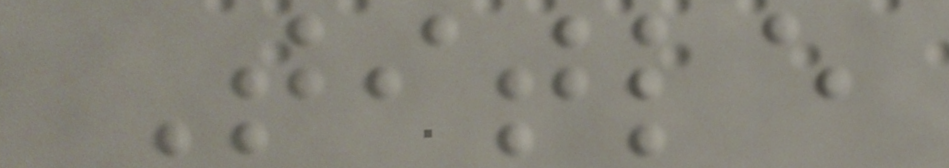Title
